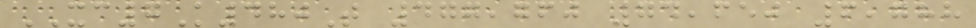XC7K480T 477,760 74,650 6,788
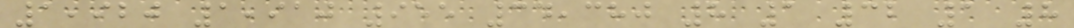1,920 1,910 955 34,380 8 1 32 1 8
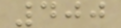400
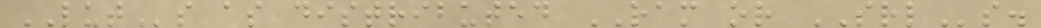LUTs as distributed RAM or SRLs.
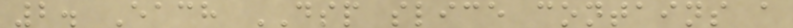2. Each DSP slice contains a
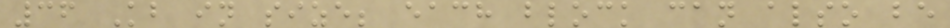36 Kb in size; each block can also be
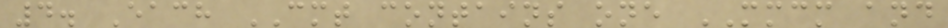4. Each CMT contains one MMCM and
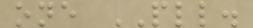one PLL.
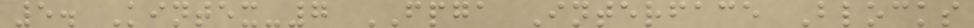5. Kintex-7 FPGA Interface Blocks
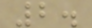2.
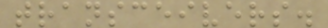transceivers.
